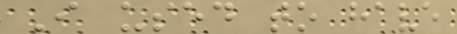I used to have
